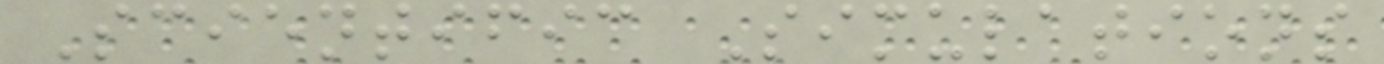Scientific Simulations
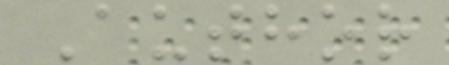Author
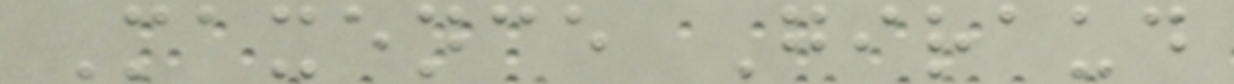Maxence Giraud
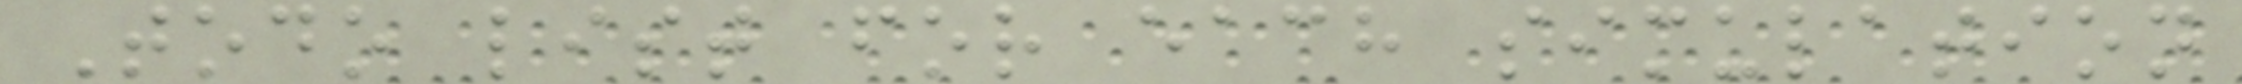Todo list for each simulation
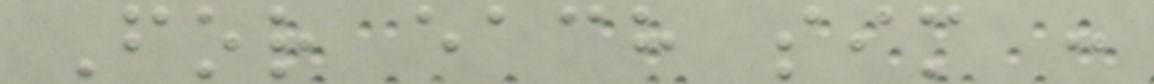For each sim :
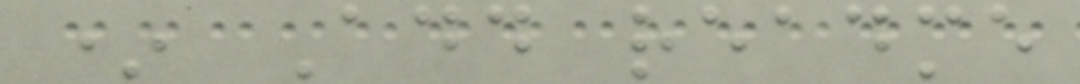* Add readme
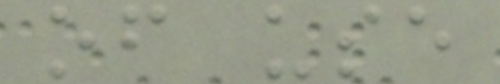of use
